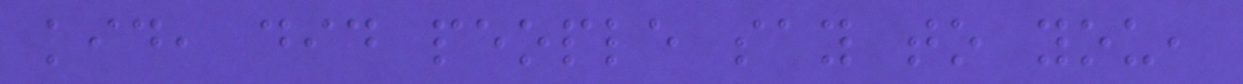kid, did people say to you,
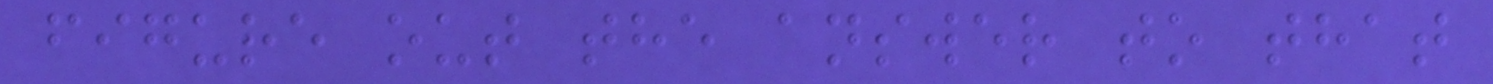figure out the answer to that
